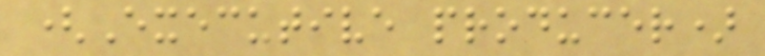(Executive producer)
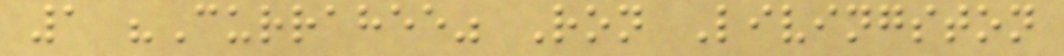1 "Currahee" Ron Livingston
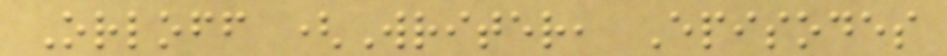Orloff (Writer, Episodes
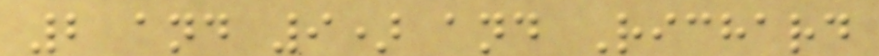2 and 9) and Richard
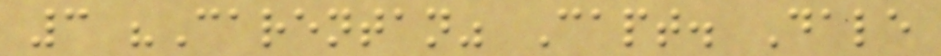3 "Carentan" Capt. Dale
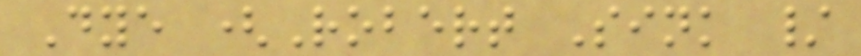Dye (Robert Sink /
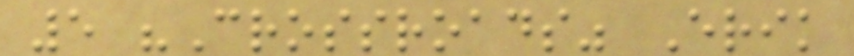5 "Crossroads" Erik
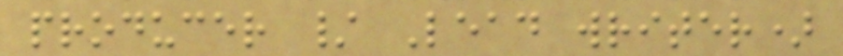producer / Lead writer)
